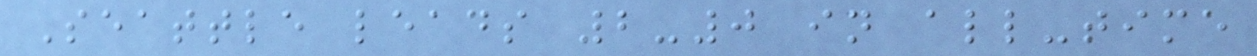Seattle leads 2-0 in all-time
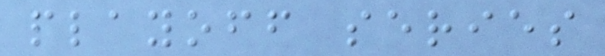playoff series
